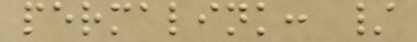permalink: /
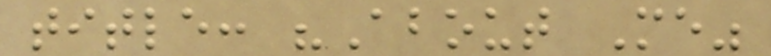title: "About Me"
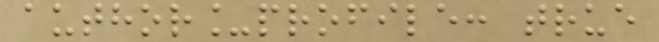author_profile: true
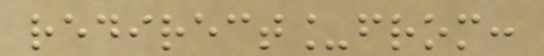redirect_from:
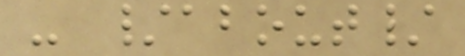- /about/
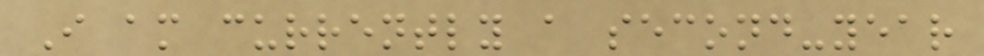I am currently a second-year
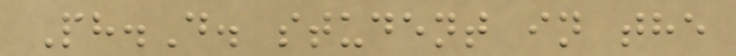Ph.D. student in the
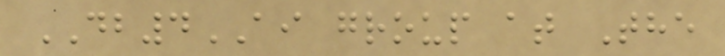DB4AI group at The
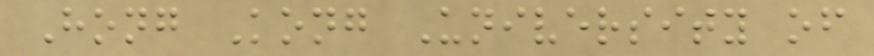Hong Kong University of
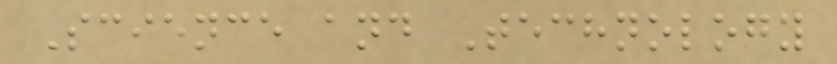Science and Technology
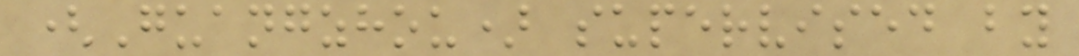(Guangzhou) supervised by
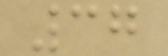37
